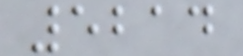5214
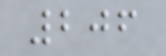206
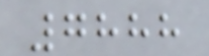7888
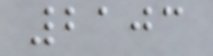2103
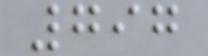797
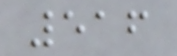516
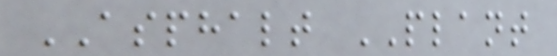ASPHALT PLANT
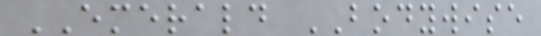EMERALD BODYWISE
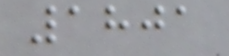1801
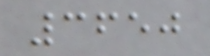3650
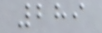289
